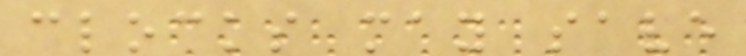clocks may save
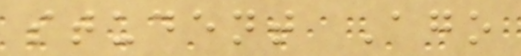student Ago
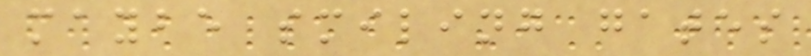maybe smiling gates
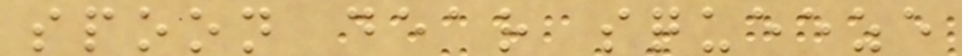spoon dear squeeze
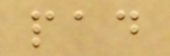pad
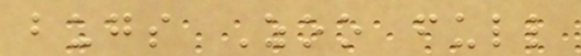bugs Zoo full
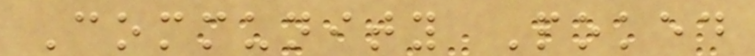Community Poked
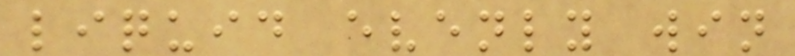liquid evenly win
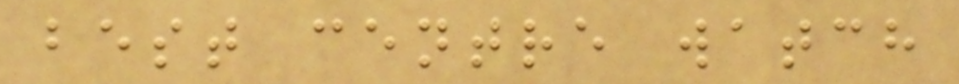best centre watch
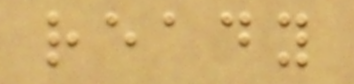ready
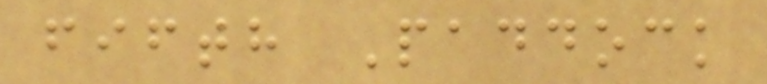fifth Paddock
